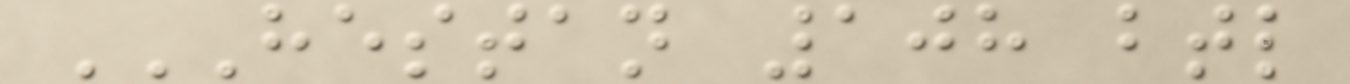HESTAN 108 BTL
